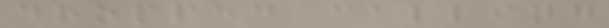dropped calling
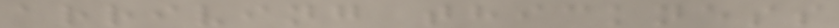arriving thickness
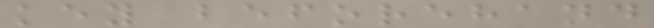key beforehand
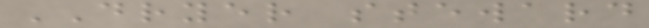DRYER steward
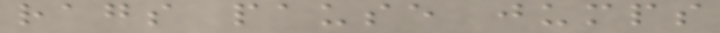rags pause jumps
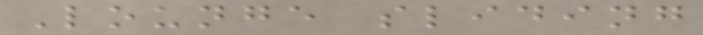Lounge sliding
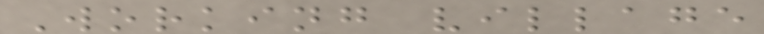Working village
